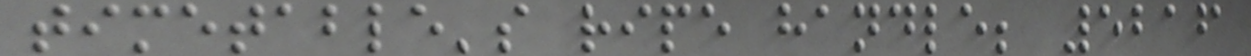timetable's ripe handle; 5216
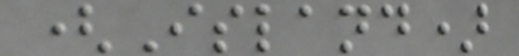(Island)
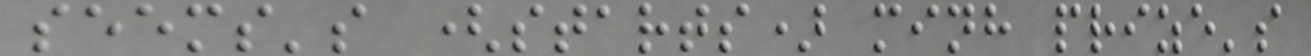seems's (starts) minh prize's
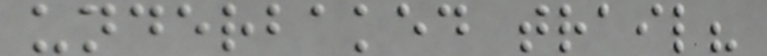underbaked trail?
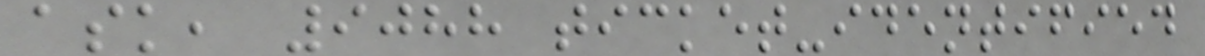ask, 9088 ticket-identified
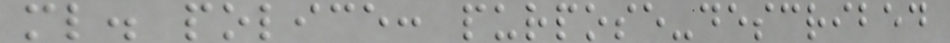ml. police: purpose-described
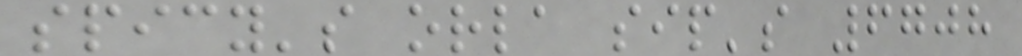spicy's orla sip's 6708
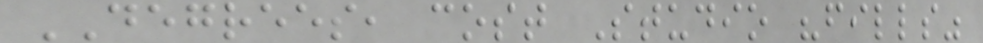DEGREES, cost Studio "fills"
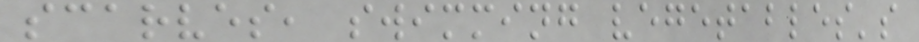scarves, swimming vegetables's
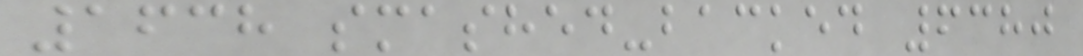1638 smashed-backed 6380
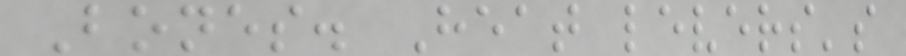Bones. Heat levers's
